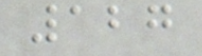127
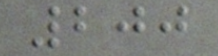200
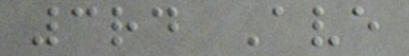3rd Ave
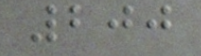200
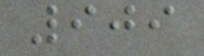909
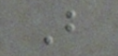B
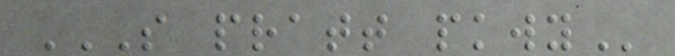S PRATT PKWY
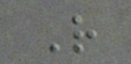R
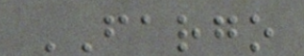FARGO
